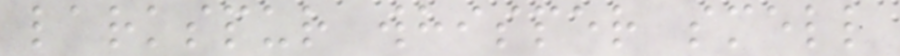larkspur whisper smell
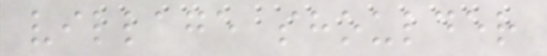village shoulder
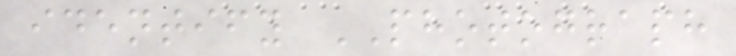identify PHOTOGRAPH
